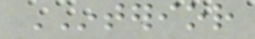INTERIOR
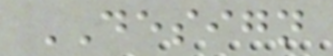DESIGN
